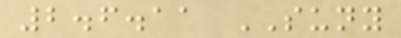2.6.11 SUNY
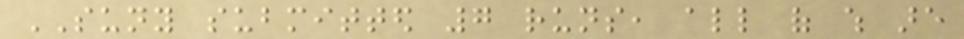SUNY submitted 7 runs, all of which are
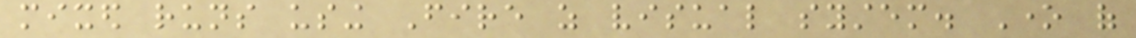mixed runs using Fire as visual system. One of
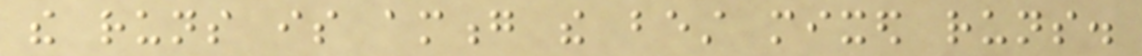the runs is among the best mixed runs.
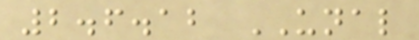2.6.12 UNAL
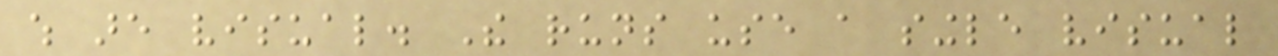which are visual. The runs use a single visual
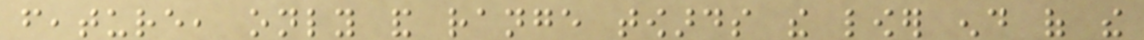feature, only and range towards the lower end of the
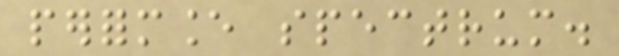performance spectrum.
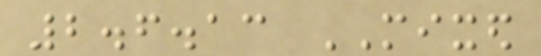2.6.13 MIXED
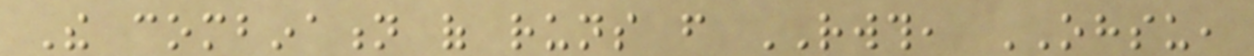The combination of runs from RWTH, OHSU,
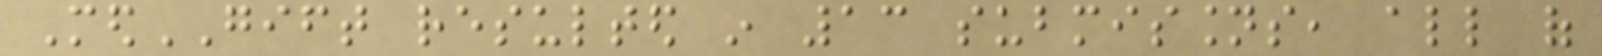MedGIFT resulted in 13 submissions, all of
